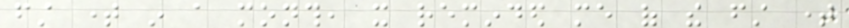first time in a month, it reminded me of the first time
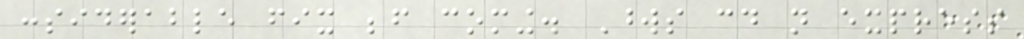considerable fix before coming. Words could not express
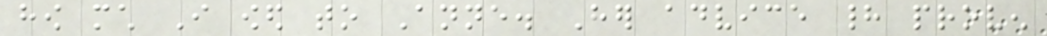how much I owed to Anne. Her advice had proven
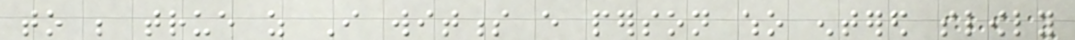to be true as I witness every person who entered slowly
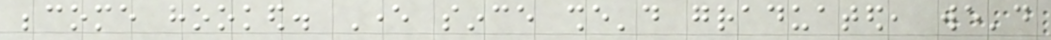become hooked. Ever since she'd graduated, we'd
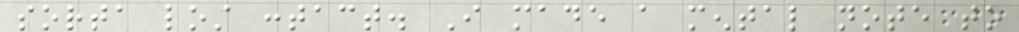sorta lost contact. I made a mental note to
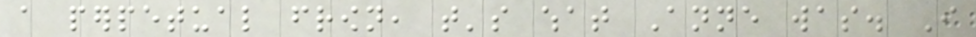a perpetual frown, that's what Anne was. I
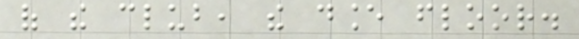of the club, the dance floor.
